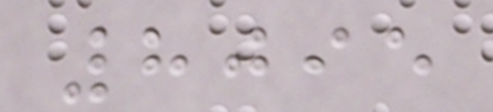8095
